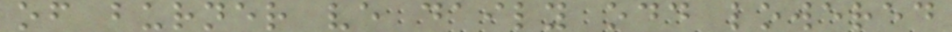of burner ve daily odd lowered
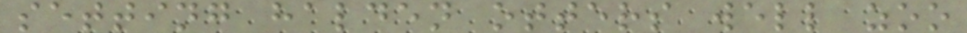setting halden otters well zoo
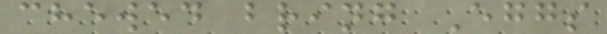chewed bring Eggs
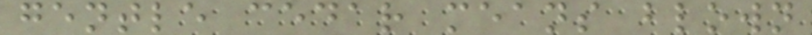gentle cedar means blown
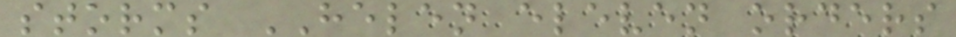storms HELEN eleven orders
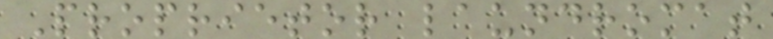Proprietor laundromat
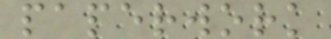paperwork
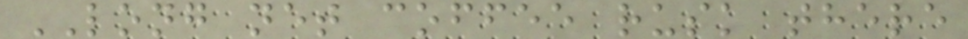LONG net coffee rusk there
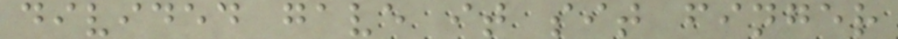divided gave it sit finger
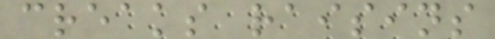creaks raisins
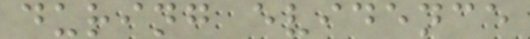during evidence
